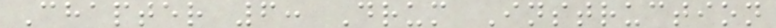Chapter 6: Drum Instruction
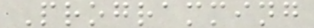Programming
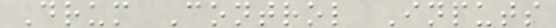Drum Control Inputs
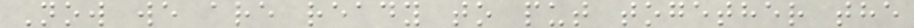Now we are ready to put together the
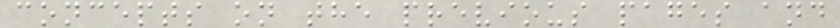concepts on the previous pages and
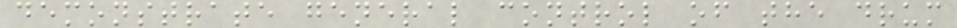demonstrate general control of the drum
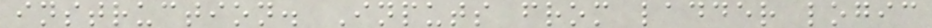instruction. Inputs from ladder logic
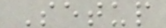Setup
